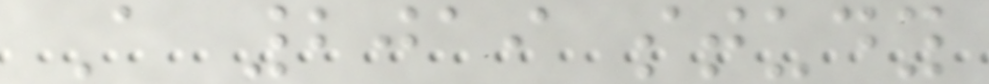A 2019 study
